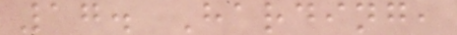17. Harding,
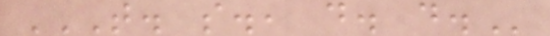T. S., D. D.
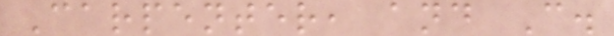Carpenter, and C.
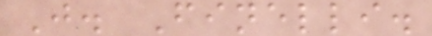J. Finelli.
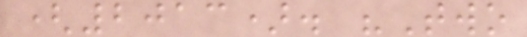(2013). "Two
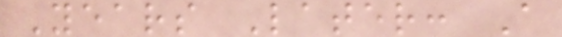Years Later: A
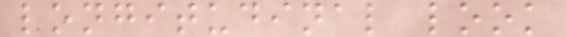longitudinal look
